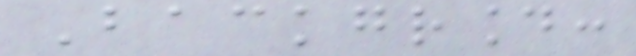Background:
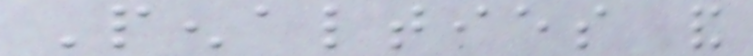Penalties and
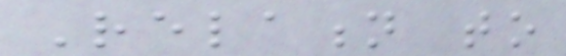Relation to
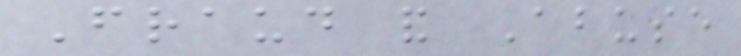Fraud and Abuse
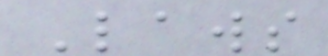Laws
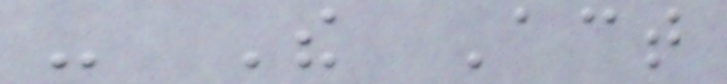- The Act
